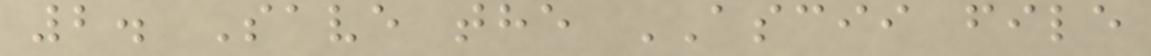2. Save the ASCII file
